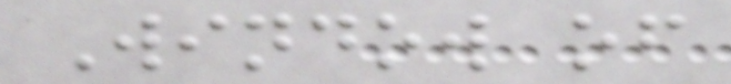Window of
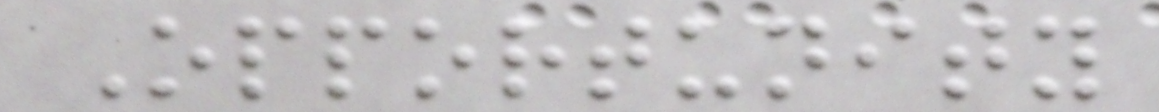Opportunity
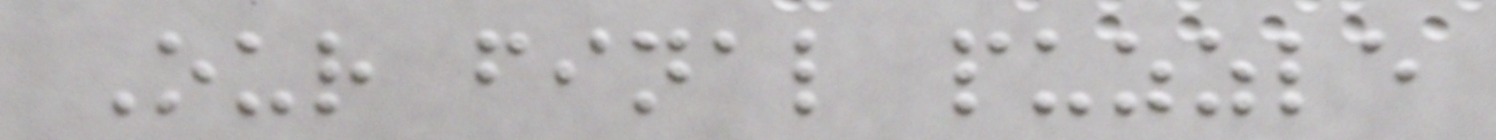Our final puzzle
